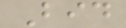Bid
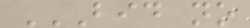BID NO
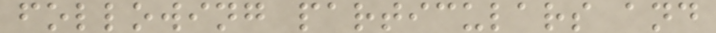following particulars and
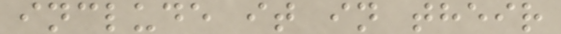include it in their
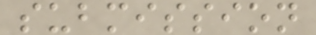submission
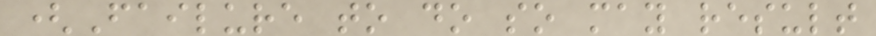(Failure to do so may result
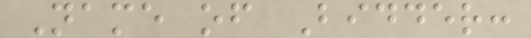Name of Bidder:
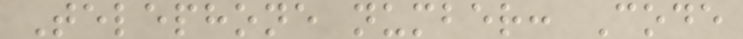Telephone number: Code
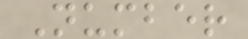Number
